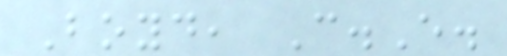Boyd, C.E.
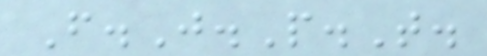F.J.P.T.
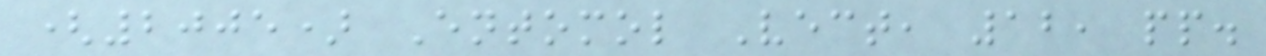(2005) Entomol Vect, 12, pp.
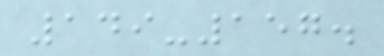149-157.
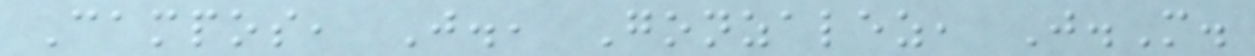Campos, J., Gonzalez, J.M.
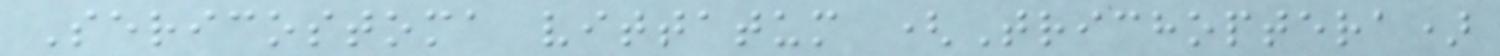Sericostoma vittatum (Trichoptera)
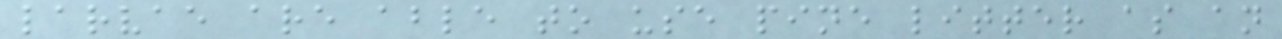larvae are able to use pine litter as an
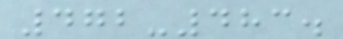472-483.
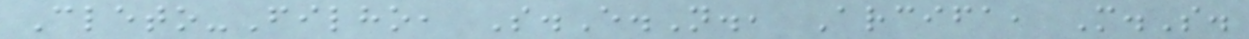Cleto-Filho, S.E.N., Arcifa, M.S.
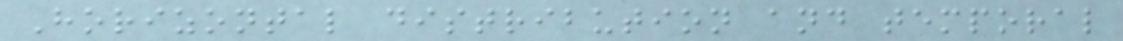Horizontal distribution and temporal
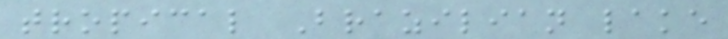tropical Brazilian lake
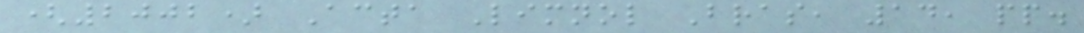(2002) Acta Limnol Bras, 14, pp.
